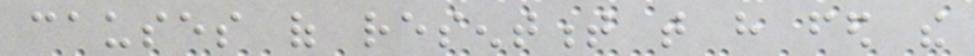causes of resentment that have fed the
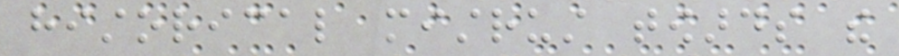historical mistrust towards the
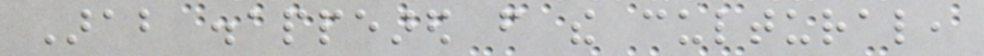Arab disappeared from the cultural,
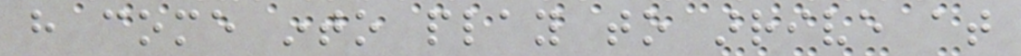have come into play to arrive at
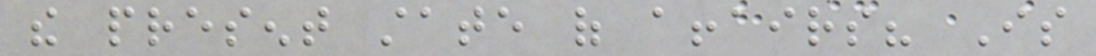the present state of affairs? Is
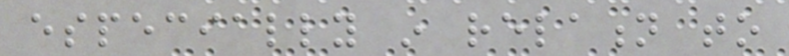especially in relation to
